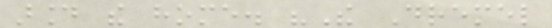around the home. "The Dremel
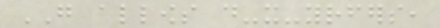GO allows do-it-yourselfers,
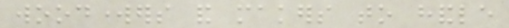woodworkers and makers to handle
